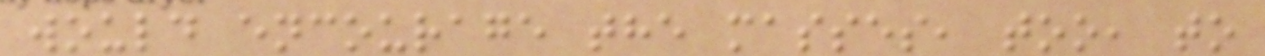would encourage the masses, too, to
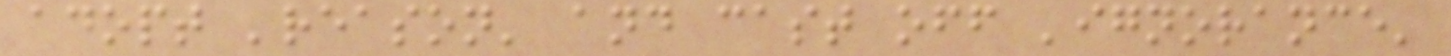adopt 'reason' and cast off 'ignorance'
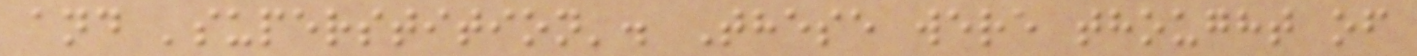and 'superstition'. These were thought of
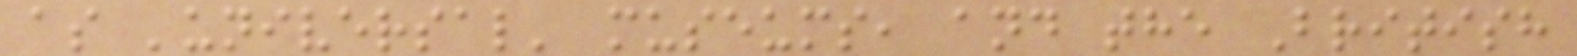as 'universal' museums, and the British
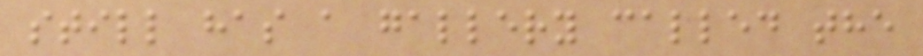still has a gallery called the
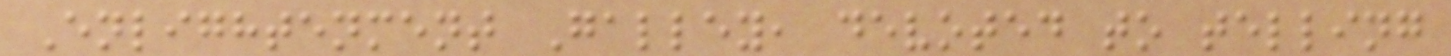Enlightenment Galley, devoted to telling
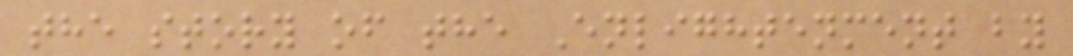the story of the Enlightenment by
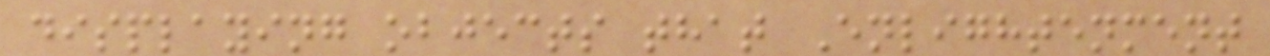displaying objects that Enlightenment
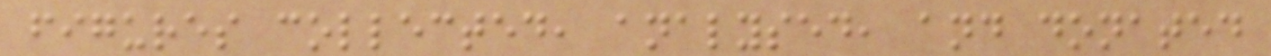figures collected, analysed, and donated
